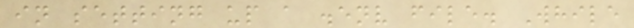in setting up a .env file. While
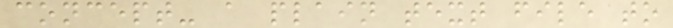concept- a plain text file to
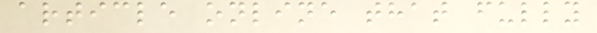article online that fully
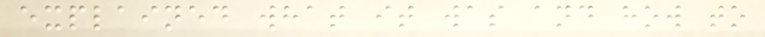explained what it was and how to
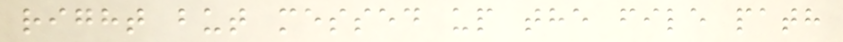right but messed up the file path
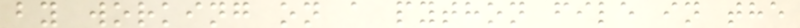by working on a python file in the
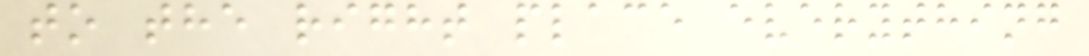to the right place everything
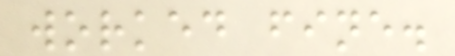worked fine.
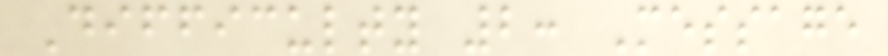Difficulty 2: Message
